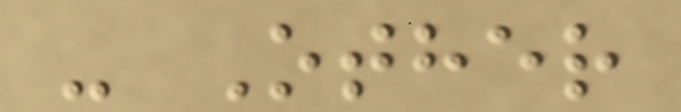- Other
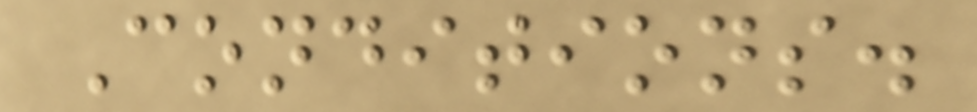Conditions.
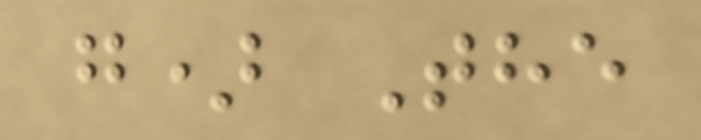g) The
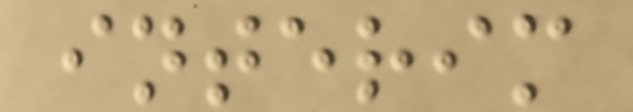interim
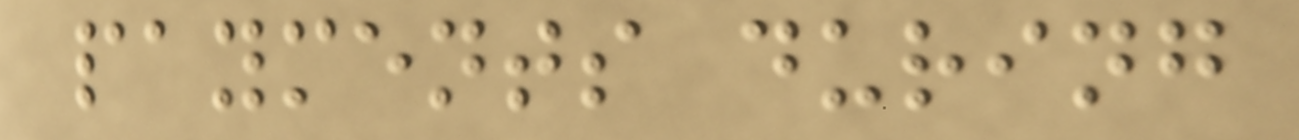payments during
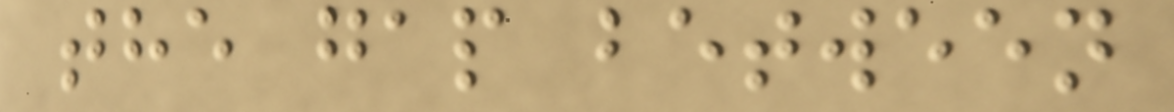the gap between
